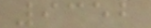9352
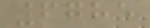6785
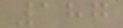187
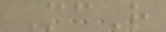McR
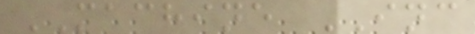MACHINE INC
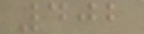402
